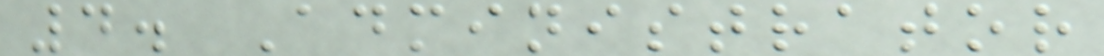4. Administrator
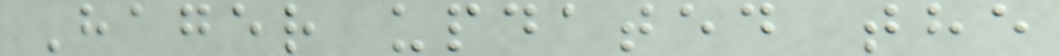Hager updated the
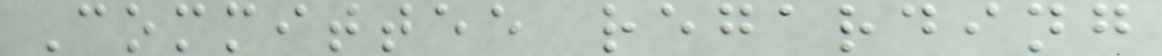Committee regarding
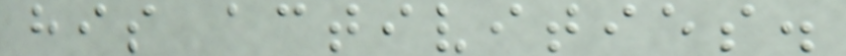his activities.
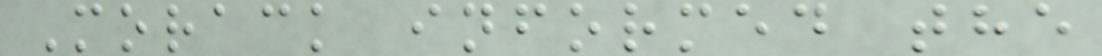Morack informed the
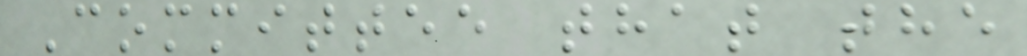Committee that the
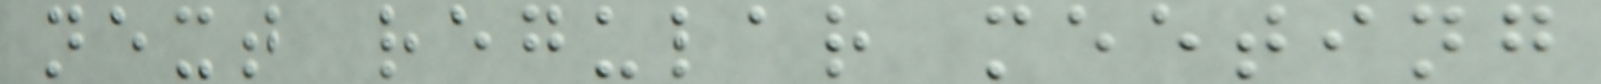next regular meeting
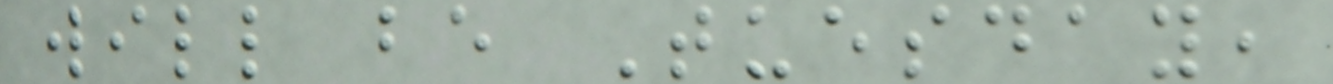will be Tuesday,
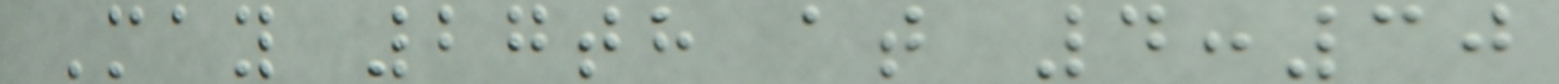May 27th at 4:30
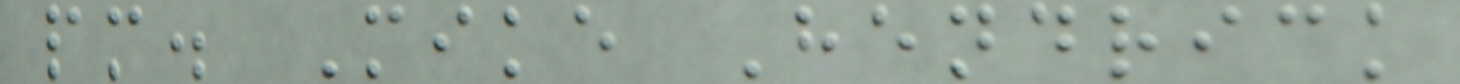pm. Mike Hendrick
